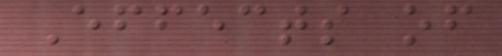Effects of
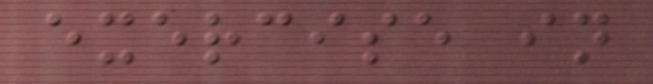exercise in
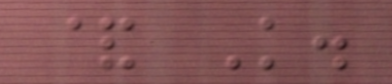& K.
